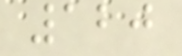120
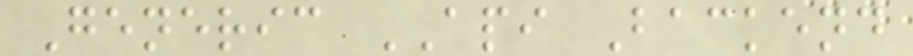Generic API Backend
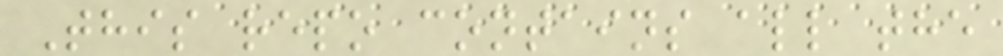This repo contains all the
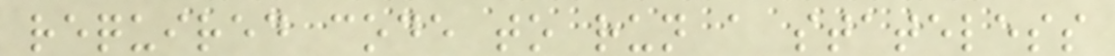required code to run a stateless
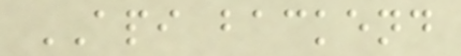API backend
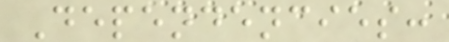Dependencies:
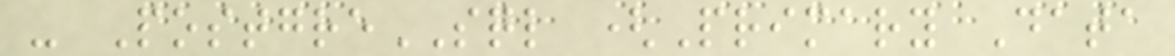- PostgreSQL (Primary Data
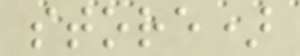store)
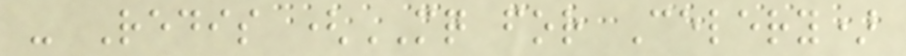- Redis (MQ for Celery)
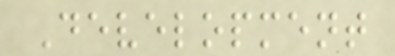Development
